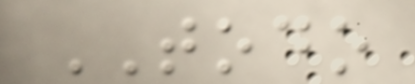TODO
